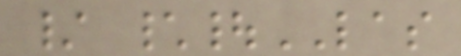/ \|LAS
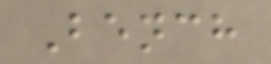Bench
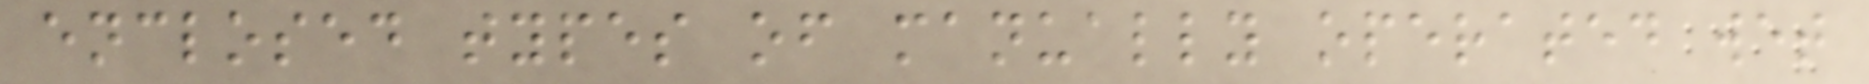enclosed types of manually operated wet
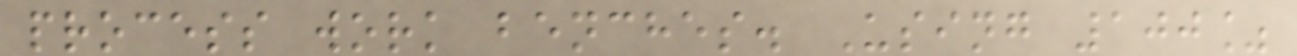process work benches. Using 100%
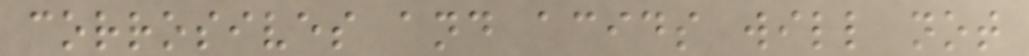corrosives and acids will not
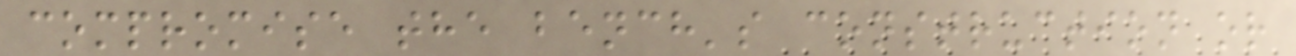compromise the bench's construction or
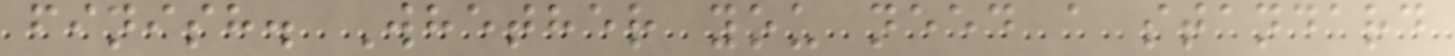finish. Whether you need a standard
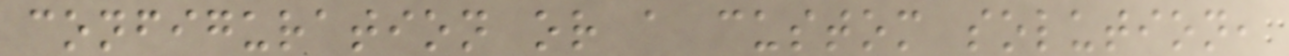configuration or a custom solution,
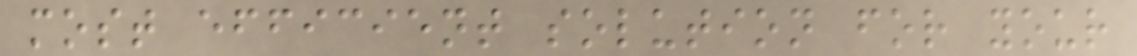most efficient solution for your
